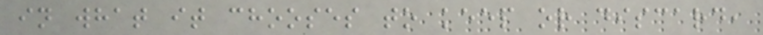in what it chooses to keep or discard,
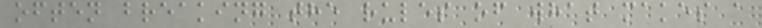often breaking the rules of what makes a
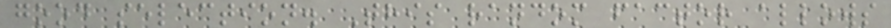good selection. This random factor allows
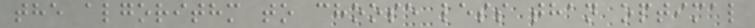the algorithm to choose less than optimal
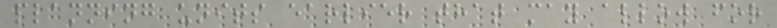planning units earlier that may allow for
